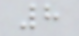8
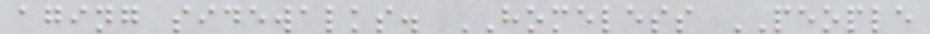aging sidewalks. HOMELESS PEOPLE
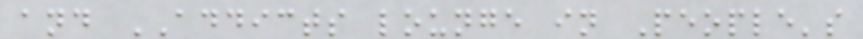and ADDICTS lounge in People's
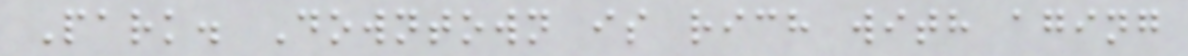Park. Downtown is rich with aging
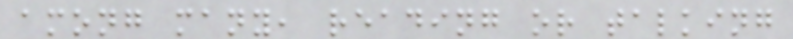among many, reading or talking
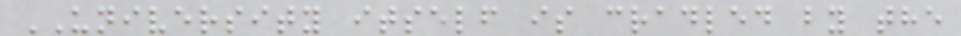UNIVERSITY itself is cradled by the
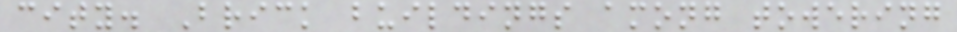city. Brick buildings among towering
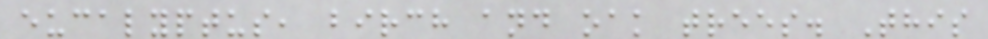eucalyptus, birch and oak trees. This
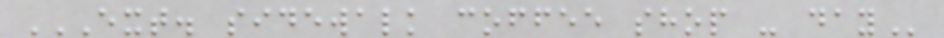EXT. SIDEWALK COFFEE SHOP - DAY
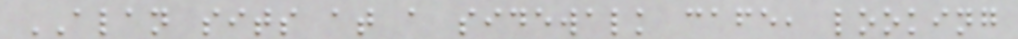ALAN sits at a sidewalk cafe, looking
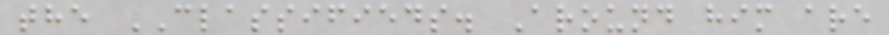the CLASSIFIEDS. Around him are
